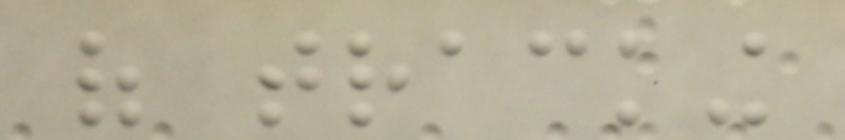of tracking
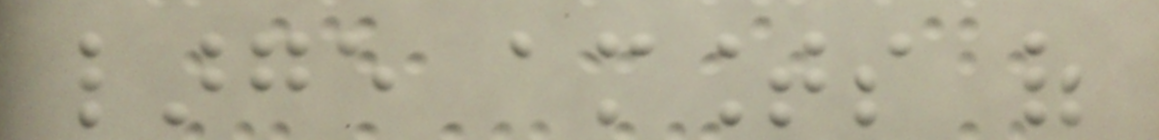large amounts of
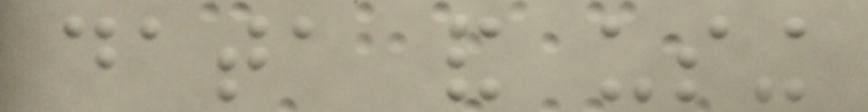data and using
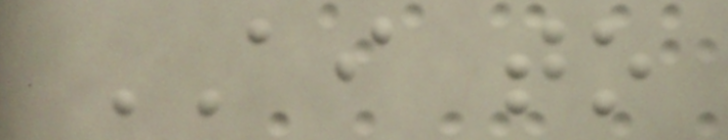AI to
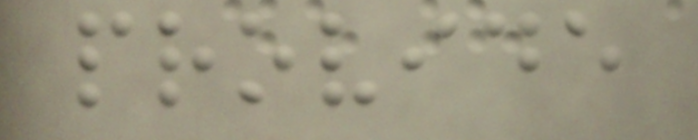provide
